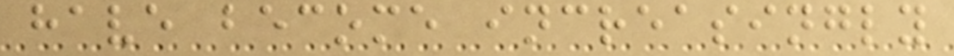have become increasingly
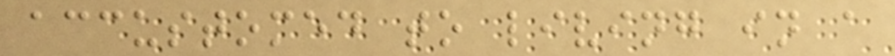accustomed to living in a
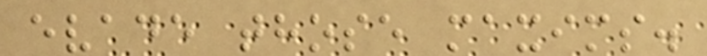evade those maxims.
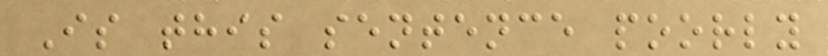Is this sentence poorly
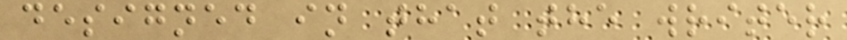designed in that the writer
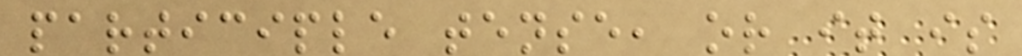participle tense, or it is
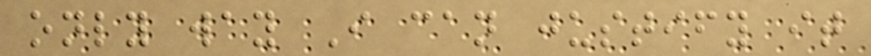only way I can justify it
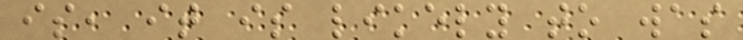is, it is likely to was
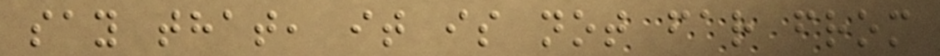say that, it is not far from
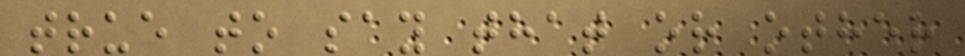true to say that or other
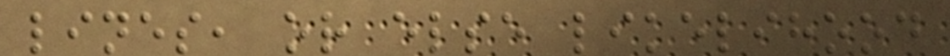lines, or else likelihood
